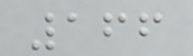166
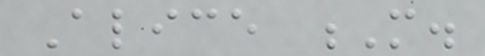Alice M.
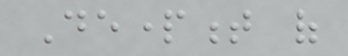Department of
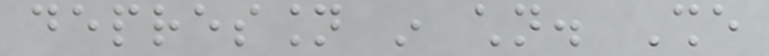depression in children. She
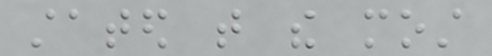stated that the most
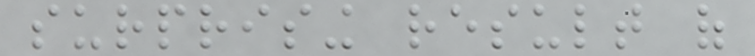surprising result of
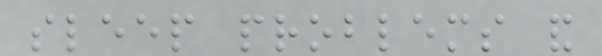sleep problems and
